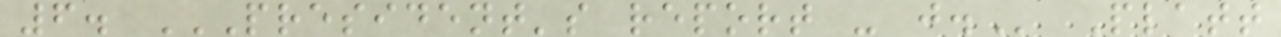6. PRESIDENT'S REPORT - J. Platt
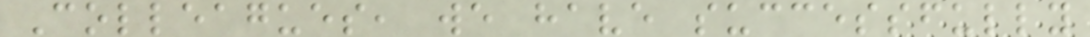Colleagues, we have successfully
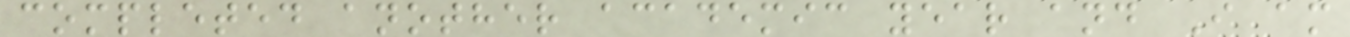completed another academic year and I am
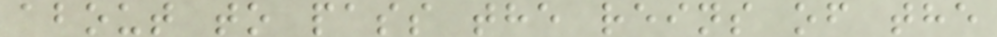about to pass the reins of the
